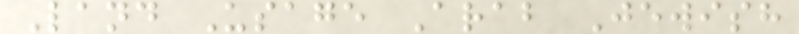Land Usage Arab Jewish
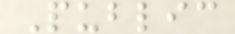Public
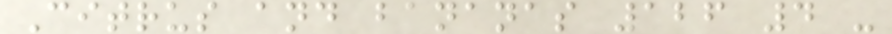Citrus and bananas 126 4 -
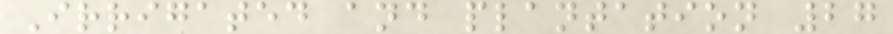Irrigated and plantation 27
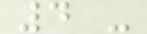4 -
